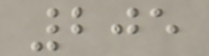205
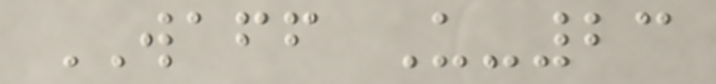WAFF U-23
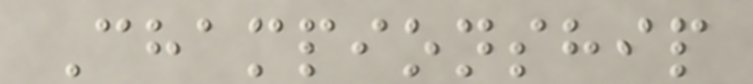Championship
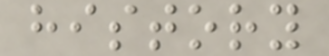history
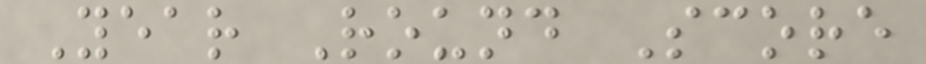Year Round Score
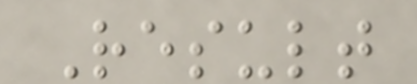Result
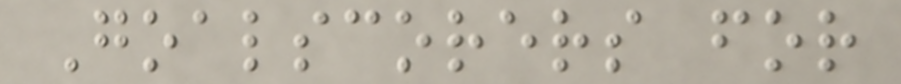Goalscorers for
